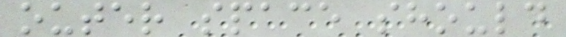outer space should
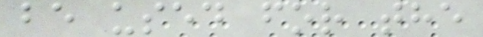be used for the
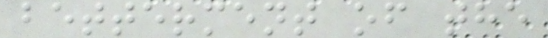betterment of the
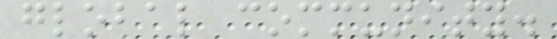global community.
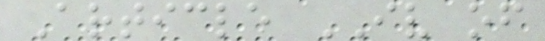Article IV of
